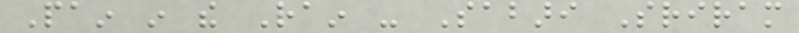Pain in the Rain - Sabari Sriram
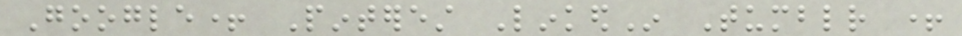Google+ Pinterest LinkedIn Tumblr +
